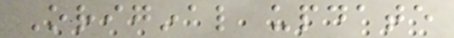Original update
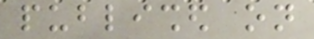published on
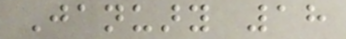January 18
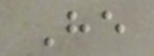He
